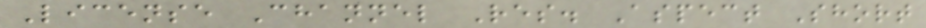License Channel Res. Aspect Short
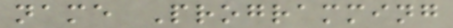name Programming
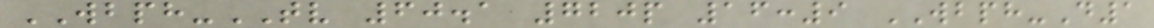WBPH-TV 60.1 720p 16:9 WBPH-D1
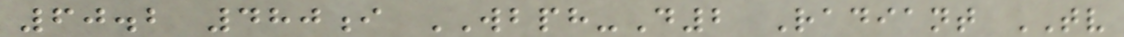60.2 480i WBPH-D2 Radiant TV
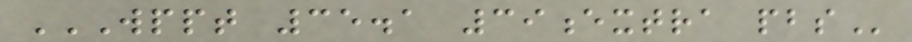WPPT 35.1 39EXTRA PBS
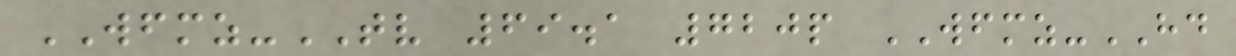WFMZ-TV 69.1 720p WFMZ-HD
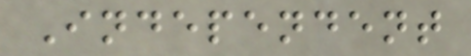Independent
